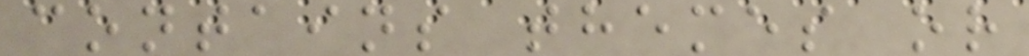contains themes or
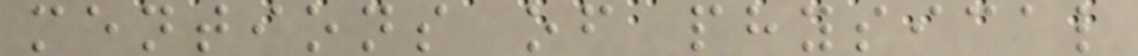mentions of physical
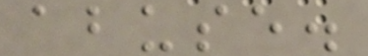abuse.
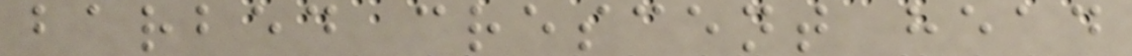barbed crescent head
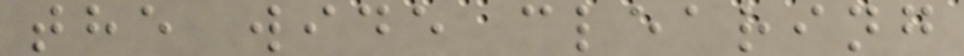the wide clearing
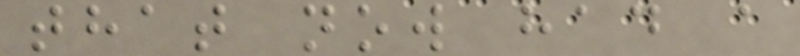that now had a
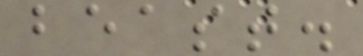beast.
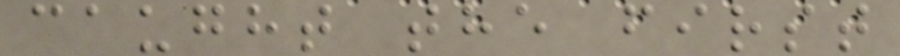caught the first
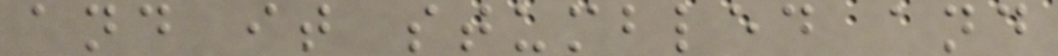and it stumbled and
